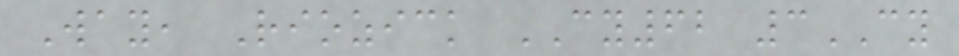Way, Riozick CY62 3CY
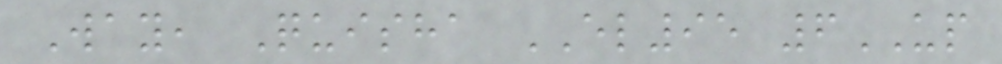Way, Quisha EL95 6UP
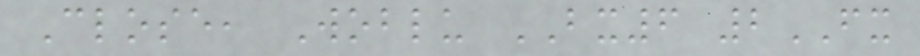Close, Woblu BX6 2FX
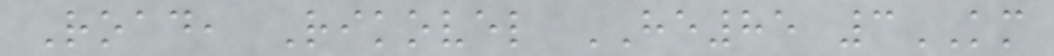Road, Rikovel HE85 3KM
